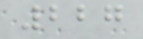227
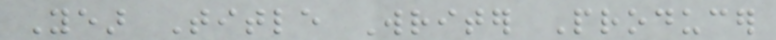Year Title Writer Producer
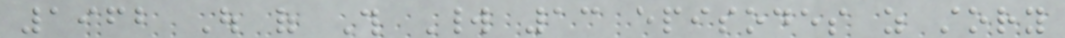1962 Out of This World 13 episodes as story
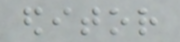editor
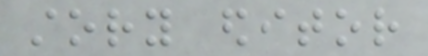story editor
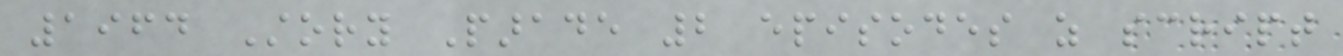1964 Story Parade 2 episodes as script
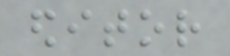editor
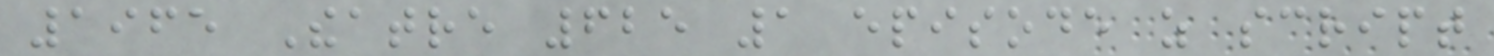1965 Theatre 625 1 episode as script
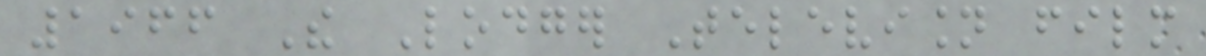1966 The Lodger Television film
